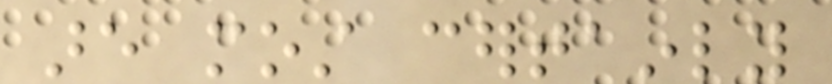are most certainly
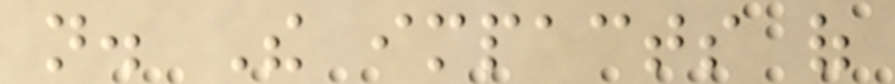not. The impacts of
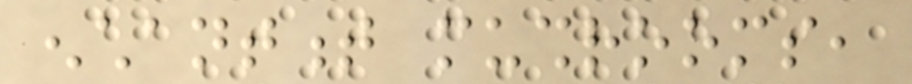enchantment mushrooms,
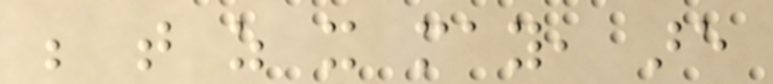be that as it may, are
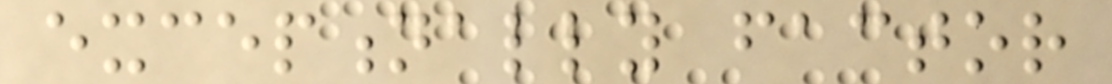exceptionally factor
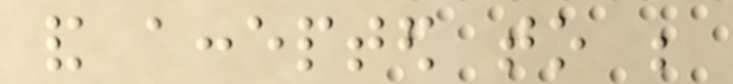and accepted to be
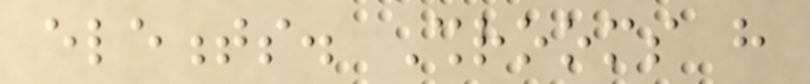elements. Shrooms have
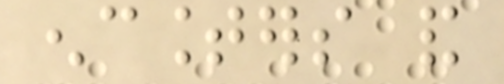encounters and
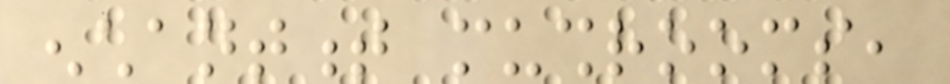enchantment mushrooms,
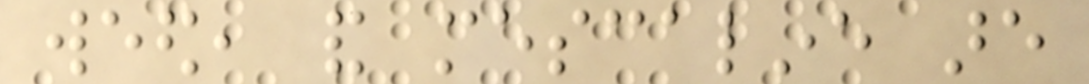weed, and mescaline are
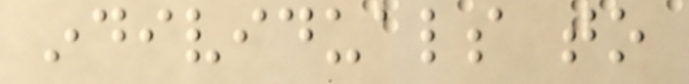individuals to
